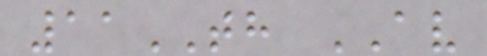11TH AV
